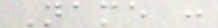Name :
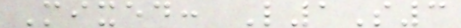Mixed: L1S3
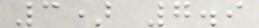3) 7.9
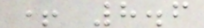+ 8.6
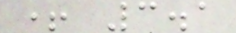+ 3.1
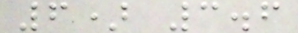6) 3.6
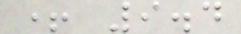+ 9.4
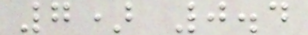7) 0.4
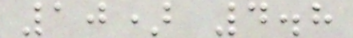10) 4.8
